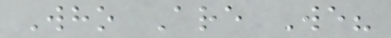Who Are We?
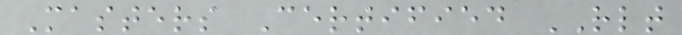Masters Certified RLT
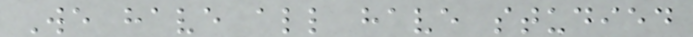We have all have studied
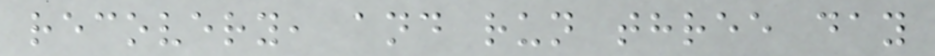recovery, and run three day
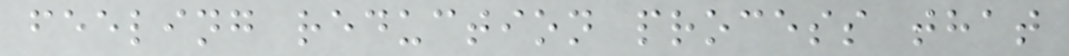feeling reduction process that
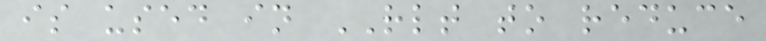is used in RLT to reduce
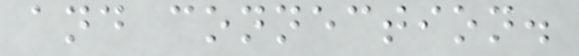and connection.
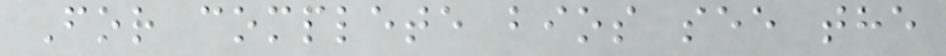For complete bios see the
